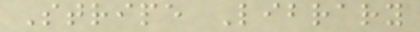Stripe Library
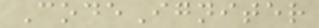CodeIgniter
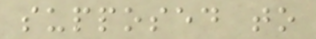supposed to
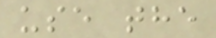use the
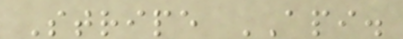Stripe API.
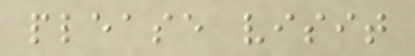please visit
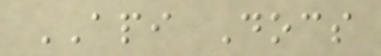API Docs
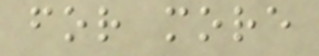for more
